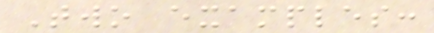Two examples:
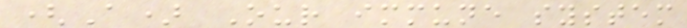(A) Our immune system
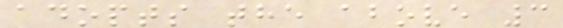adopts the above 3
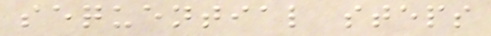sequential steps
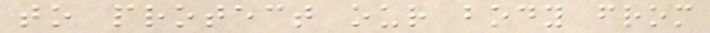to protect our body from
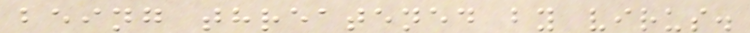being threatened by virus.
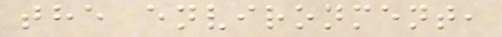the environment,
